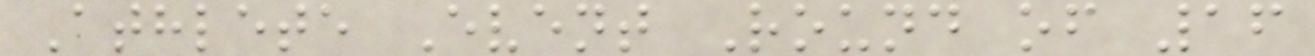Athlete Event Round of 16
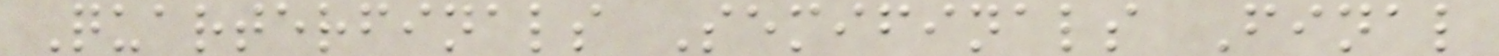Quarterfinals Semifinals Final
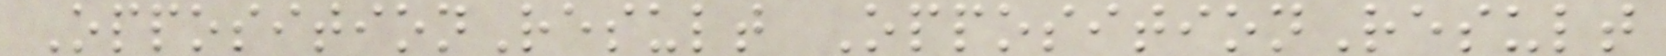OppositionResult OppositionResult
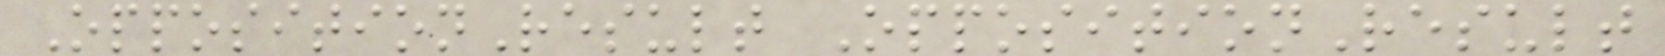OppositionResult OppositionResult
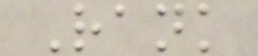Rank
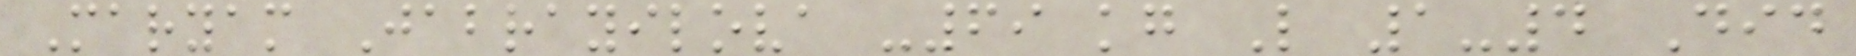Maryam Jabrayilova -69 kg L 1-4 Did
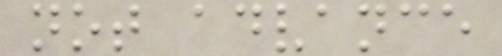not advance
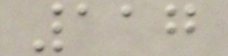117
